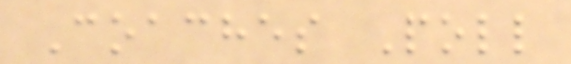Coaches Poll
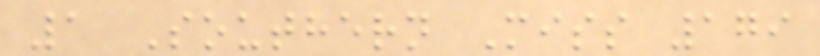1 Southern Miss 179
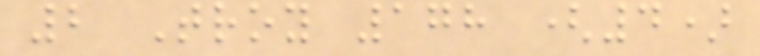2 Troy 178 (4)
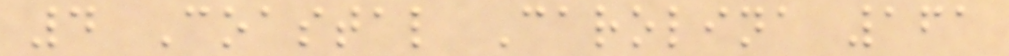4 Coastal Carolina 161
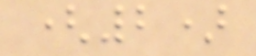(2)
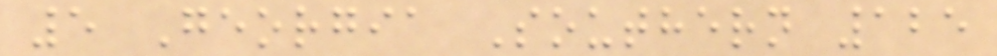5 Georgia Southern 125
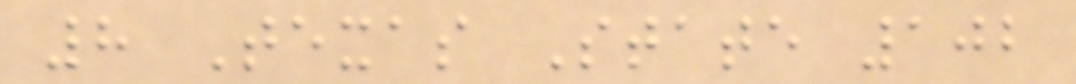8 Texas State 102
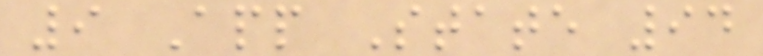9 App State 94
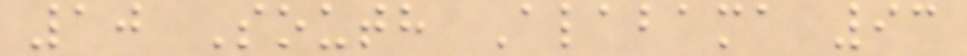10 South Alabama 93
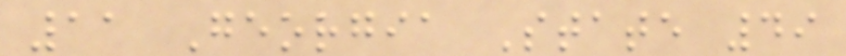11 Georgia State 49
